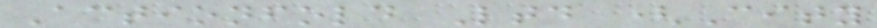Actionfold Ltd (City
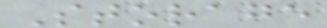Storage
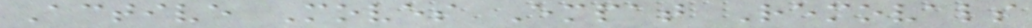Active Moves Empat Removals
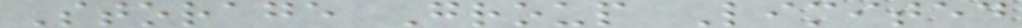Storage Group Limited
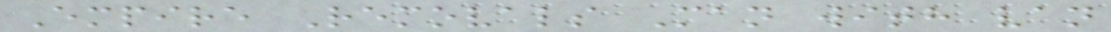Empire Removals Man with van
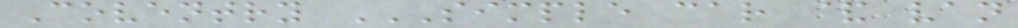Coventry SIMPLE CAR & VAN
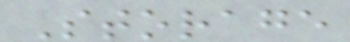Storage
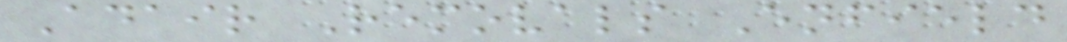Adair Removals Enfield
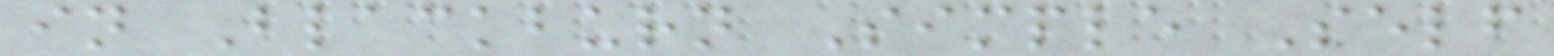in Blackburn Simple Self
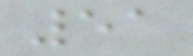51
